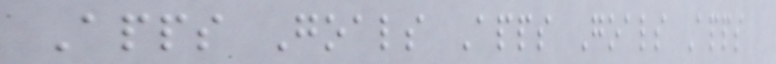Apps Goals Apps Goals Apps
